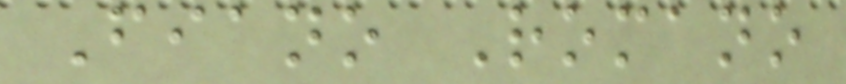Fiano Romano
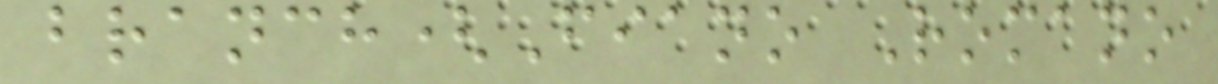branch(Fiano Romano
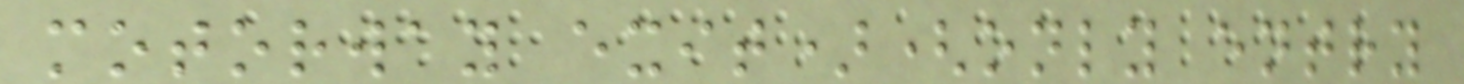motorway exit)(only entry
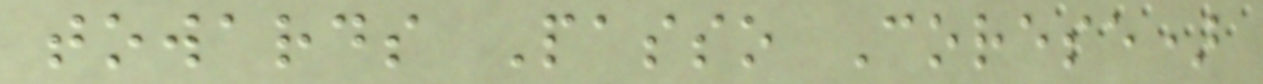towards Passo Corese)
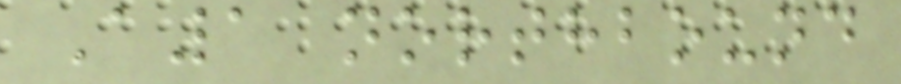A1 northbound
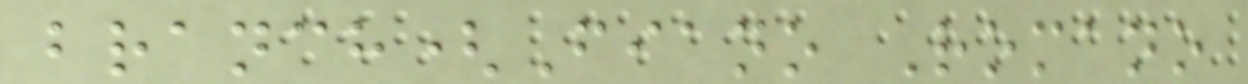branch(Fiano Romano
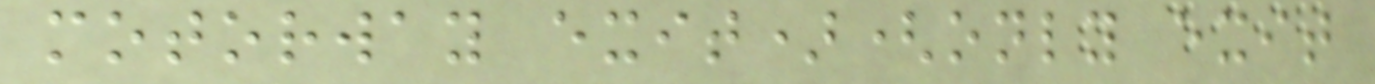motorway exit)(only exit
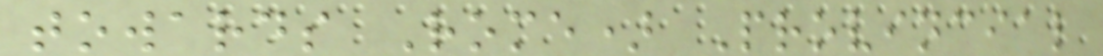towards Rome) Provincial
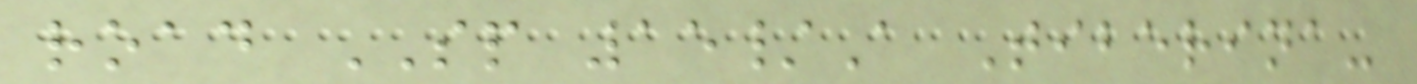road SP 15/A Tiberina-
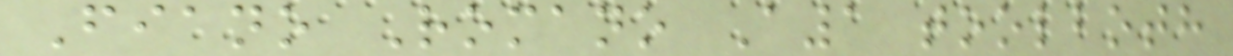Fiano Romano A1 toolboth
